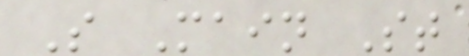S Main St
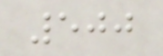500
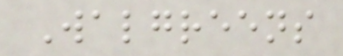Walgreens
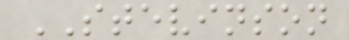STEVINSON
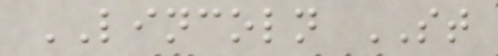LINCOLN ST
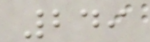249
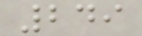249
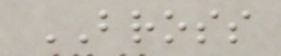BROSS
